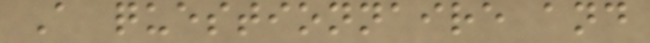A questionnaire and
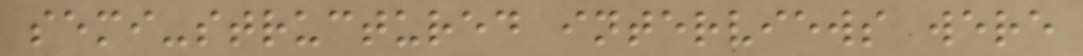semi-structured interviews were
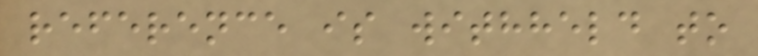reference is withheld to
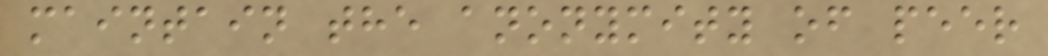maintain the anonymity of peer
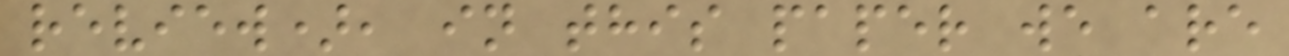review), in this paper we are
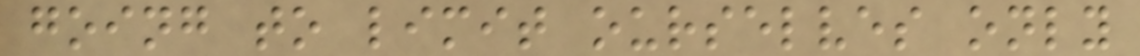going to limit ourselves only
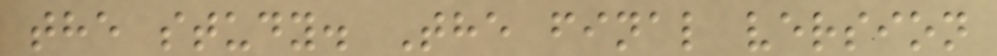the study. The final version
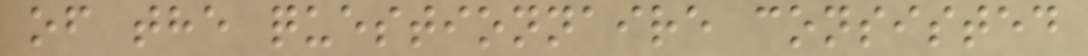of the questionnaire consisted
